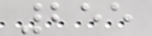255
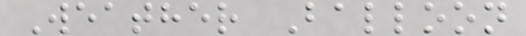Weather Balloon
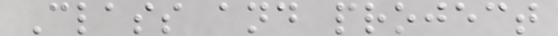Class and project
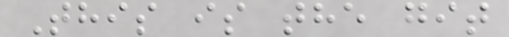This is the git
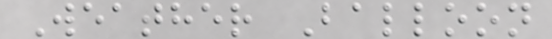Weather Balloon
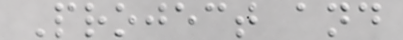Project and
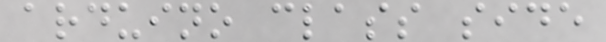arduino class side
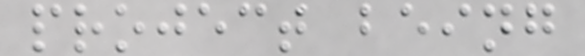project being
